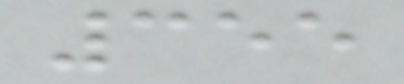355
